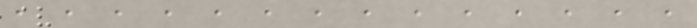, , , , , , , , , , , , , ,
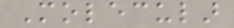Molecular
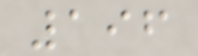196
